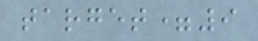target=9
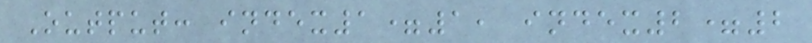Output: index1=1, index2=2
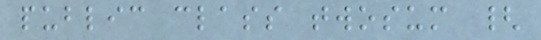public class twosum {
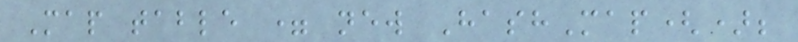Map table = new HashMap();
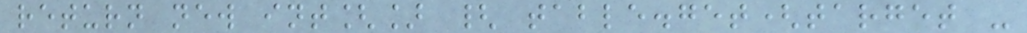return new int[] { table.get(target -
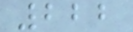222
